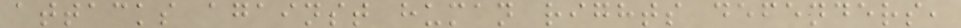attacks against human rights defenders,
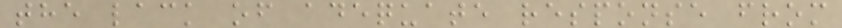the lack of adequate response from
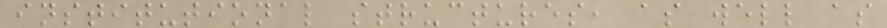institutional structures, as well as
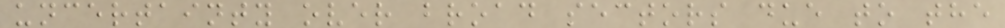uncertainty over broad sectors due to the
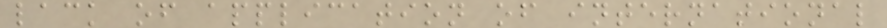lack of application of international
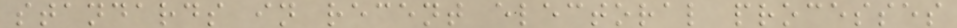standards in recent electoral processes
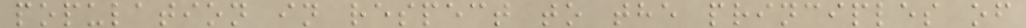population in respect to the principles of
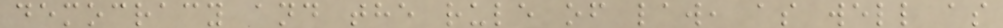democracy and the rule of law, as well as
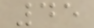45
